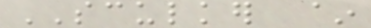SCULKER ~
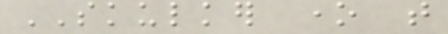SKULKER one that
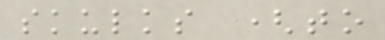skulks (to
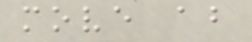move about
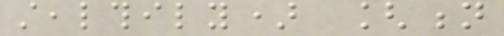stealthily) [n
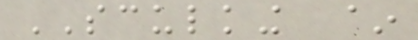SCULKING ~
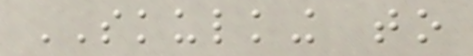SKULKING to
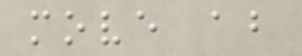move about
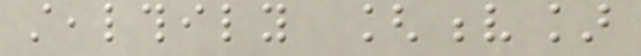stealthily [v]
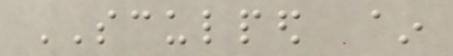SCULPED ~
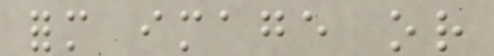form image or
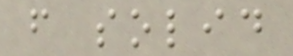from solid
